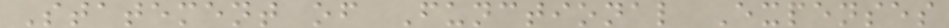Statement of Functional Expenses
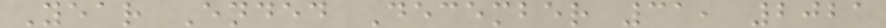Year Ended December 31, 2021
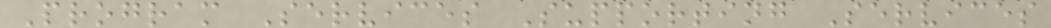Program Services Supporting Services
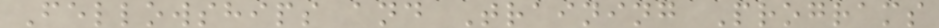Fellowships and Training Programs
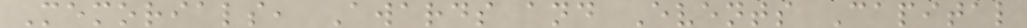Memorials, Awards and Events Capital
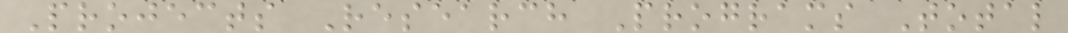Projects Research Programs Total
